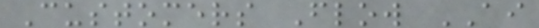Customers Flow AI
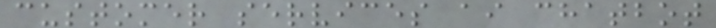customer services ai chatbot
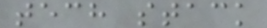tech stack
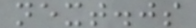next.js
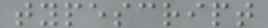typescript
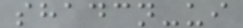shadcn-ui
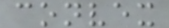convex
